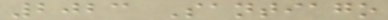2023 Santiago
